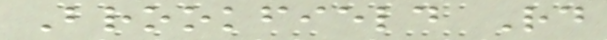Brookfield Rd
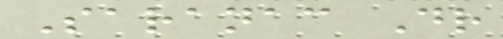Saranac Dr
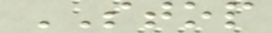STOP
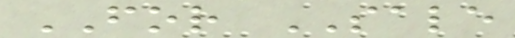FOR SALE
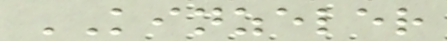KINZELER
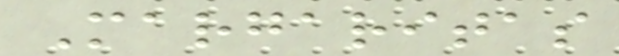Margaritas
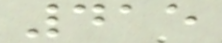415
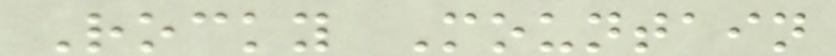Rocky Mountain
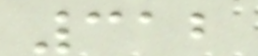312
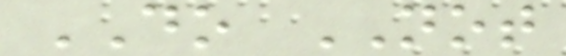DO NOT
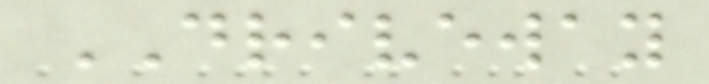DRIVEWAY
